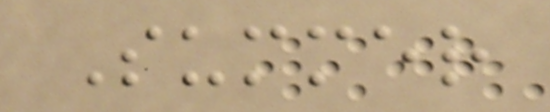Summer
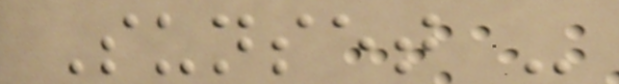Sunset -
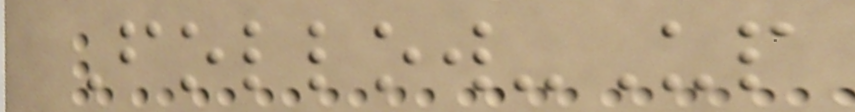Follow-Up
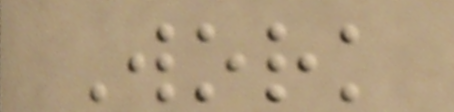Work
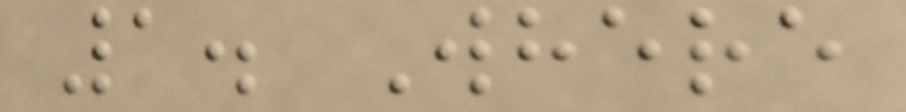1. Where
